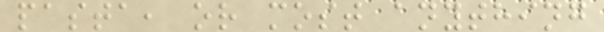pasta, or most anything
